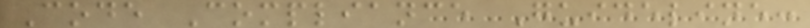Code Compliance Guideline:
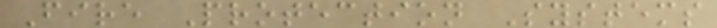Fire Protection Systems
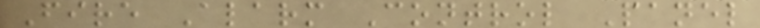Fire Alarm Control Panel
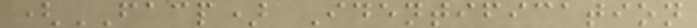(FACP) Identification
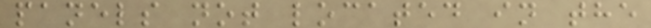panels not located in the
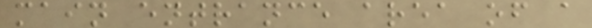main entrance area of a
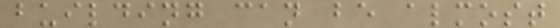building can be almost
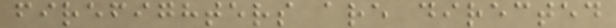firefighters are directed
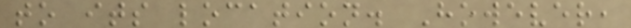to its location. However,
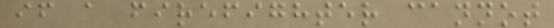if a firefighter cannot
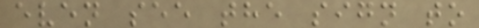even see the sign to
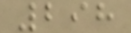298
